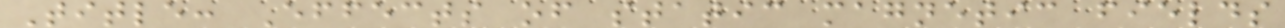Title: Effects of static magnetic fields
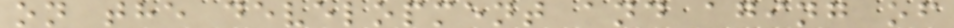on the development and aging of
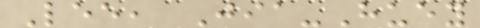Lee, Jia-Huey
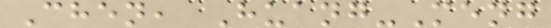Chen, Huang-Meng
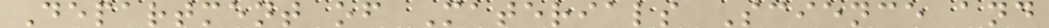Department of Materials Science and
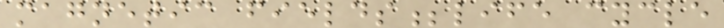magnetic fields;life cycle
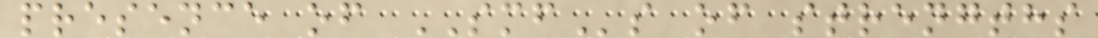presence of SMFs of strengths
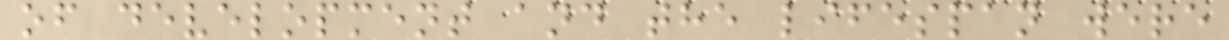of development and the lifespan were
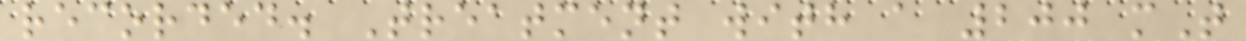recorded. Treatment with a 200 mT
